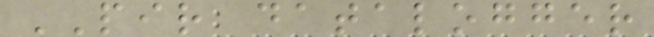PIR datalogger
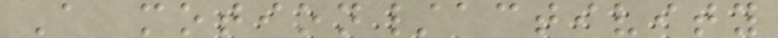A motion/activity
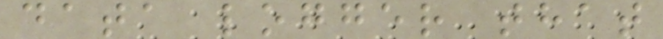data logger that
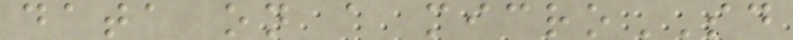data on a microSD
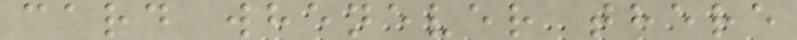card whenever there
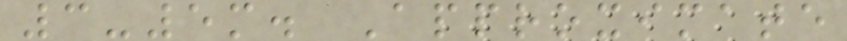3-5m. Approximate
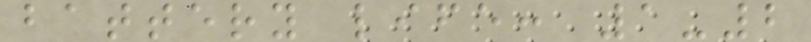battery life: 1-2
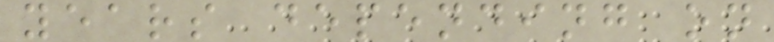years depending on
